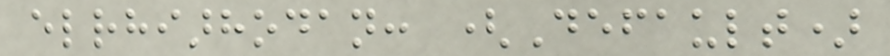elrhiarhodan: (Default)
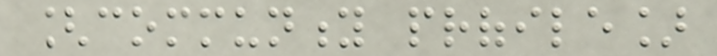[community profile]
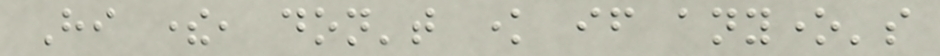Hi there, don't know if anyone's
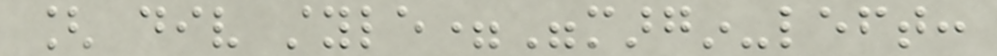[ div style="margin-left:
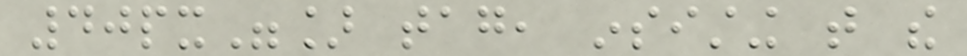40px"] tag, insisting that the
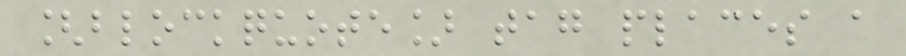[blockquote] tag places a
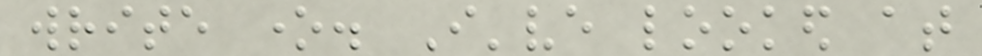write one. I've looked at
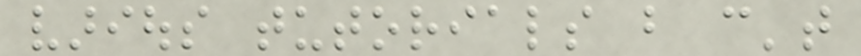various tutorials but can't
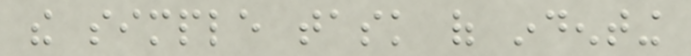the simple task of indenting
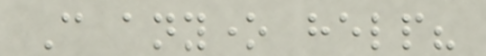Can anyone help?
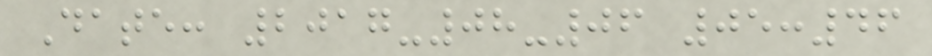Date: 2017-08-06 05:46
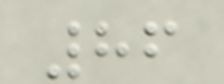86
